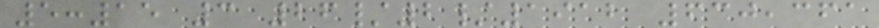5:15 3 26/2/1912 630,361
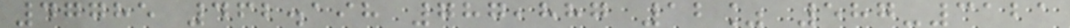47785 462.198 787,887 12% 587-3121
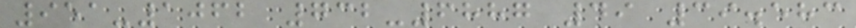951-1062 732-6887 49 39.583
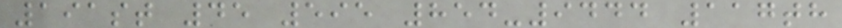191st 45 595 854-9444 117th
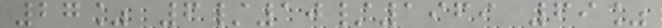27% 6/10/1969 69%
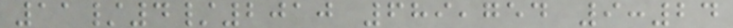11/4/2010 689,754 9:24
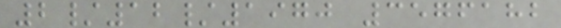2/12/1970 3576182
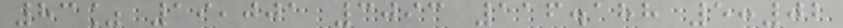83% 19,001 3093 116.188 5:02
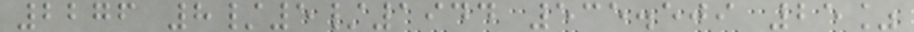2276 8/5/1944 535.509 25%
